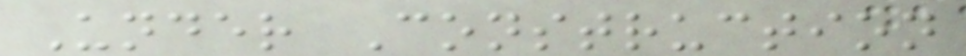Under Construction
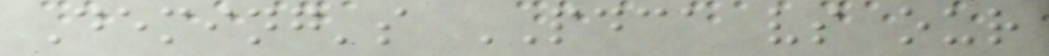Deming's PDCA vs our
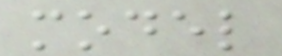model
